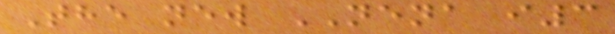The new NENA i3
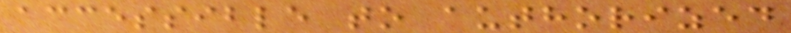accessible to authorized
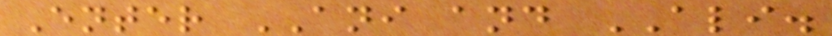Enter ANI and ALI.
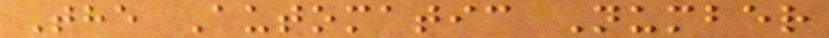The Automatic Number
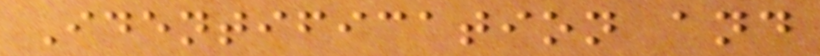Identification and
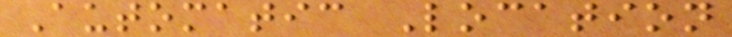Automatic Location
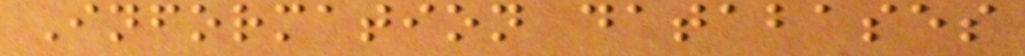Information databases
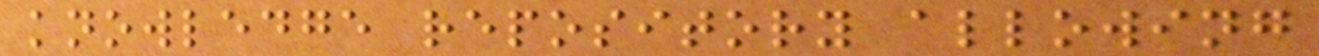knowledge repository allowing
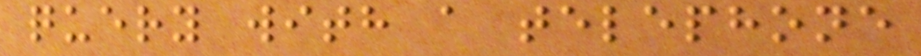query with a telephone
